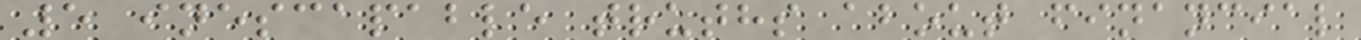5 inescapable truths about financial
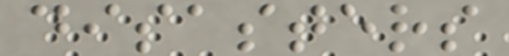disasters
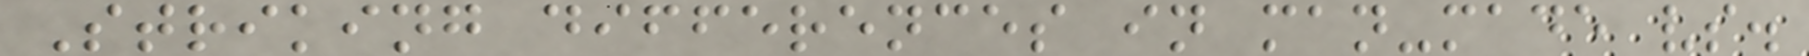Striking differences in man-made vs.
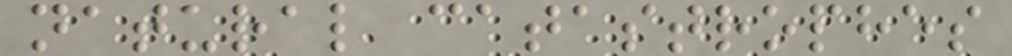natural catastrophes
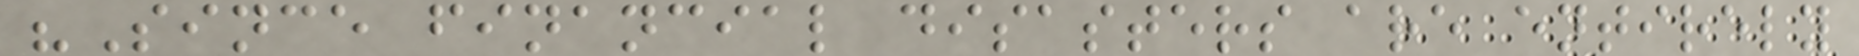"Since financial disasters are entirely
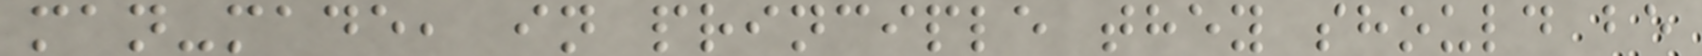man-made, in principle they should be
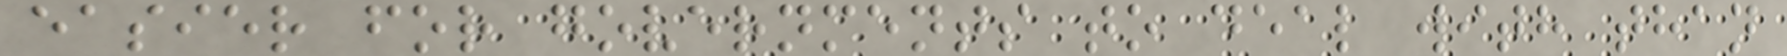easier for governments to deal with than
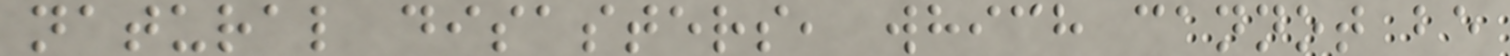natural disasters, which cannot be
